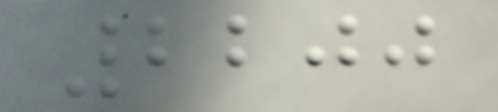2200
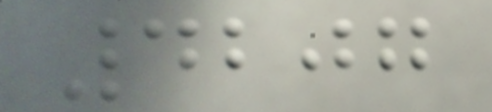4207
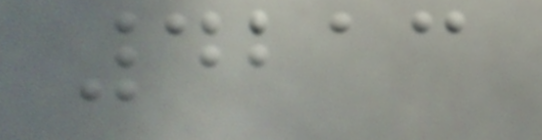4213
